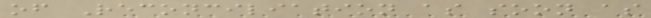of Reconciliation as soon as
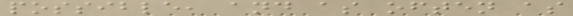possible, and as often as
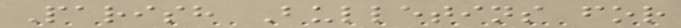Parish Bulletins for
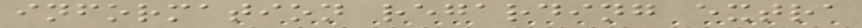information regarding extra
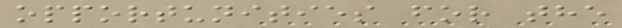opportunities for the
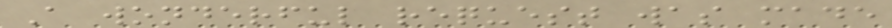A wonderful request was made
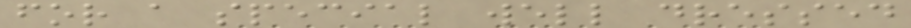for a special well dressed
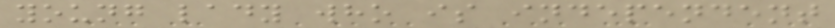young lady who is independent
